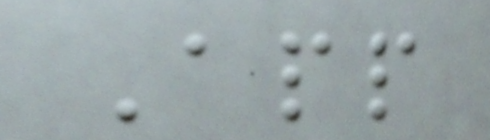App
